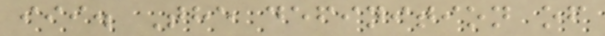iii. The definition of
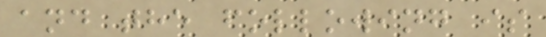and the following is
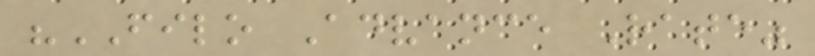"FILO Advance Rate"
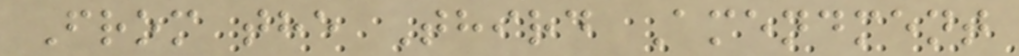From the Third Amendment
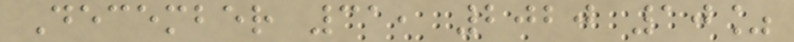December 31, 2020 10%
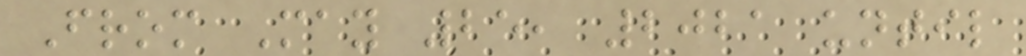From May 25, 2021 until
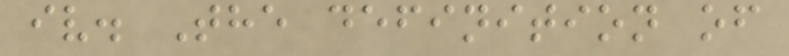iv. The definition of
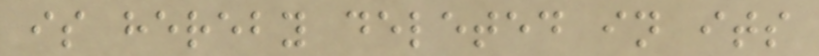is hereby deleted in its
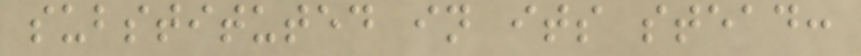substituted in its stead:
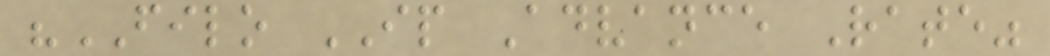"FILO IP Advance Rate"
